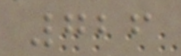726
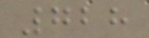728
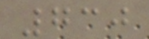730
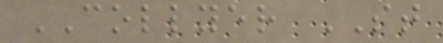COLLYER ST
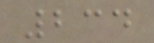234
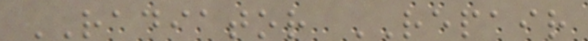RADIATOR REPAIR
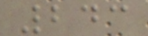243
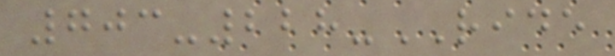703-228-RIDE
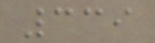339
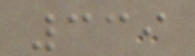339
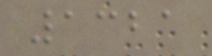1321
